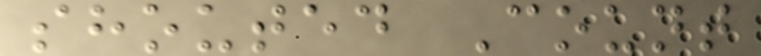shouted Count
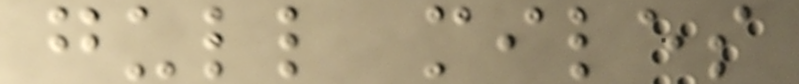gull miles
